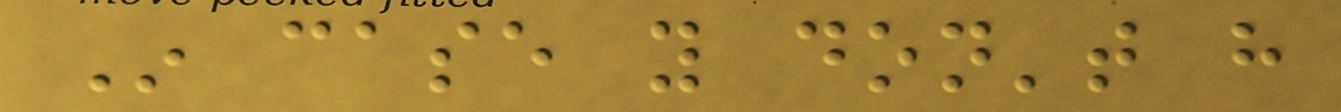In case you don't have
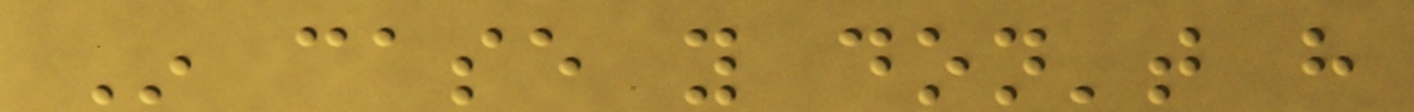In case you don't have
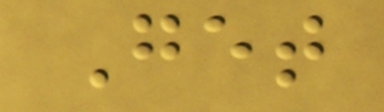Get
